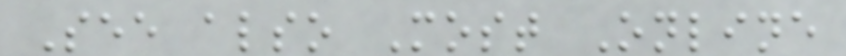See also Most Online
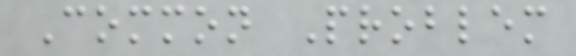Common Problem
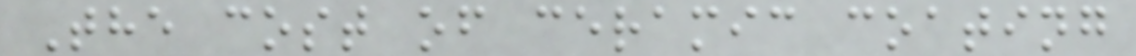The cost of ceramic coating
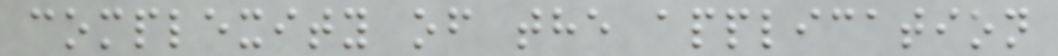complexity of the application
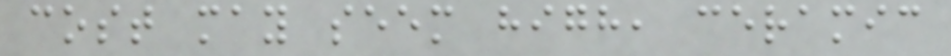cost may seem high, ceramic
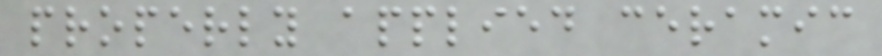properly applied ceramic
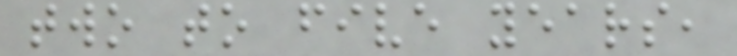two to five years,
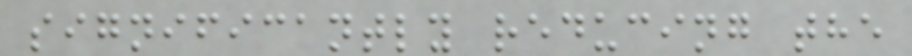significantly reducing the
